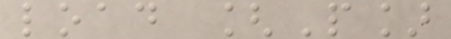load [P]
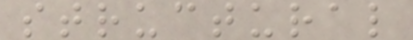structural
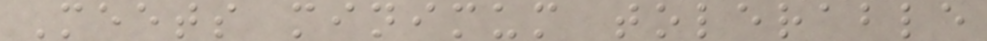Meets minimum tolerable
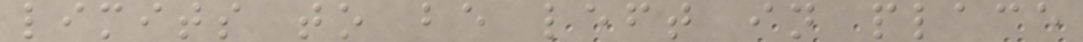limits to be left in place
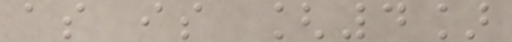as is [4]
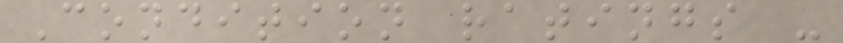Condition ratings -
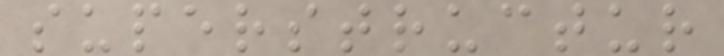superstructur
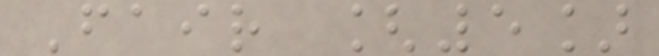Fair [5]
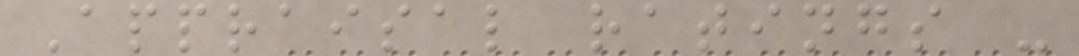Appraisal ratings -
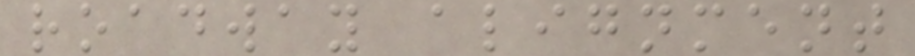roadway alignment
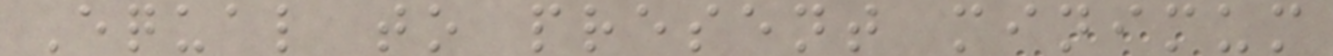Equal to present minimum
